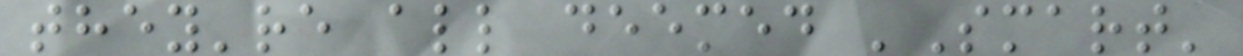they're all deemed 'Smart'
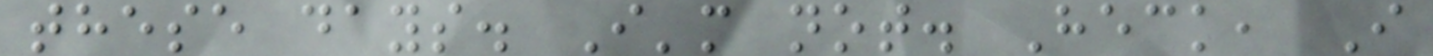these days. I'm not. Heck, I
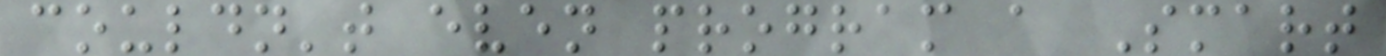couldn't even program a Smart
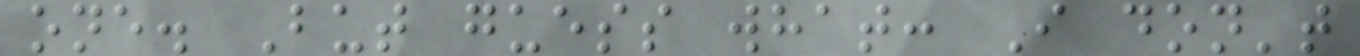one. But guess what: I don't
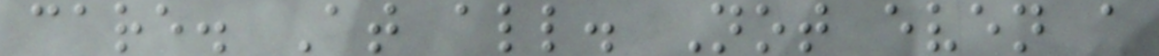care. At all. Not even a
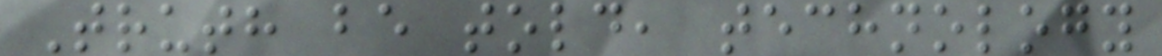Truth be told, technology
